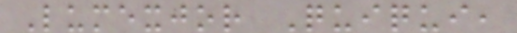Lumexjor Quiqui,
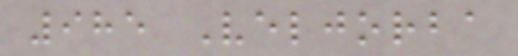985 Veljorba
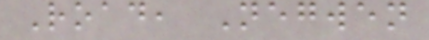Road, Negwen
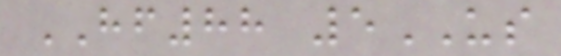HF88 5US
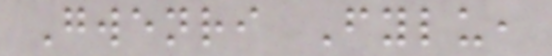Gwenri Fylu,
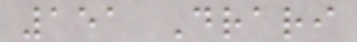151 Drari
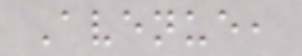Avenue,
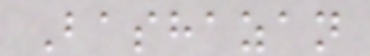Bashazan
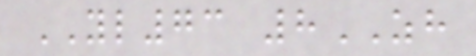YL73 8ZH
